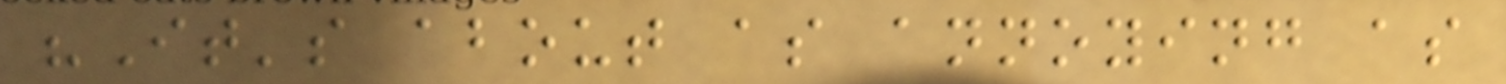"It's about as annoying as
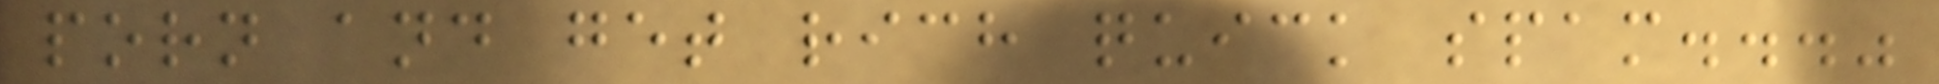porn and get rich quick spam..."
